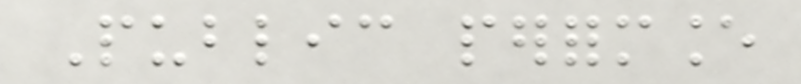Public performance
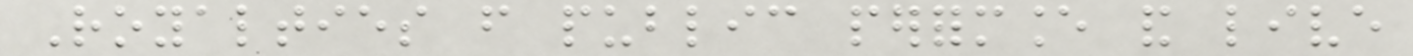Royalties from public performance and live
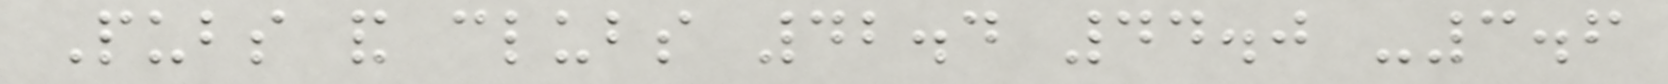Pubs and clubs 42.4 44.0 -3.6
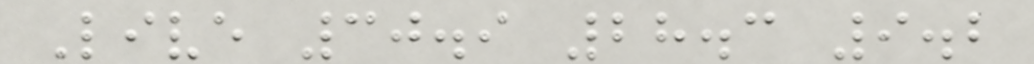Live 30.9 28.3 9.2
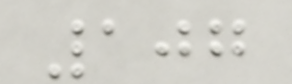107
